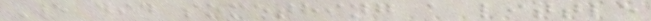We did something a little
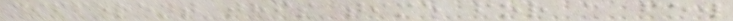different this time for a few
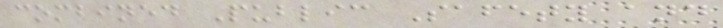combined Public Safety and
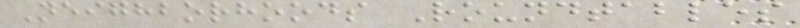Neighborhoods Roundtables
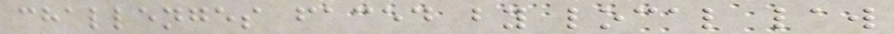challenges faced by local law
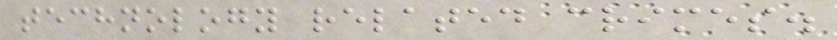technology related crimes.
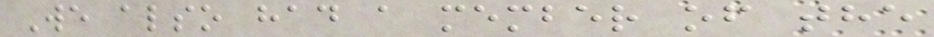We also had a member of the
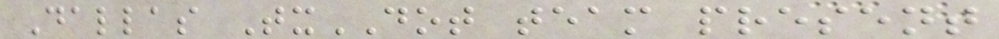Dallas TxDOT team present
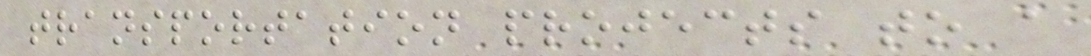transportation projects to a
